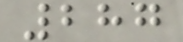287
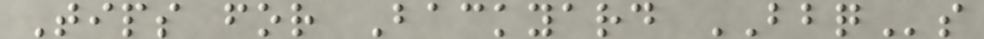Tips for Backyard BBQs
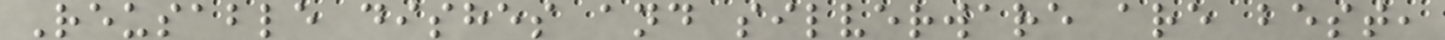Reusable dishes and silverware are best,
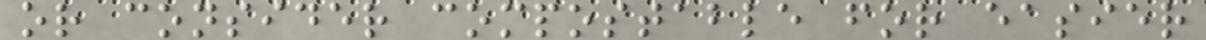or consider compostable for easier
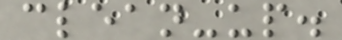clean-up.
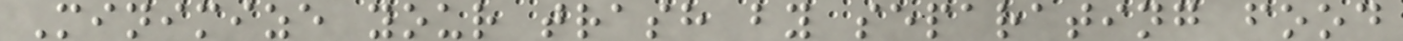Minimize your trash by separating food
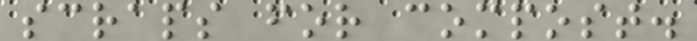scraps for compost.
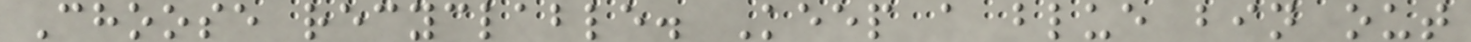Choose recyclable. Keep a blue bin out
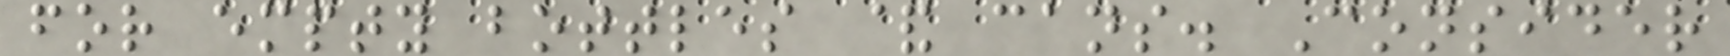for empty bottles & cans. Consider
